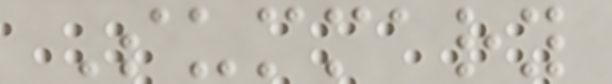Summary
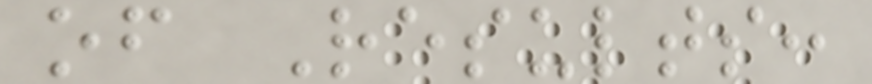of Results:
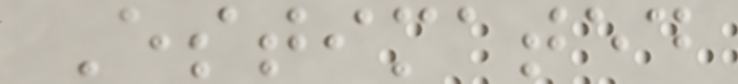Estimated
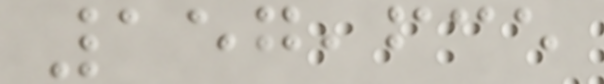157,635
